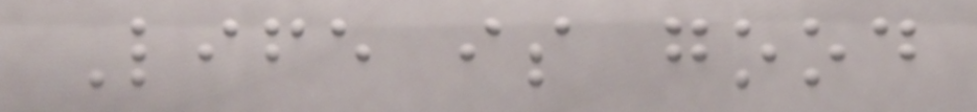Life is good
